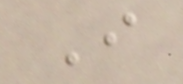I
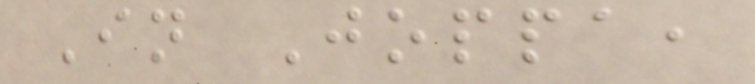In Joppa,
